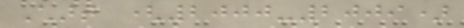Chart (2000-2009)
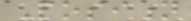Position
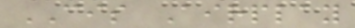CIS Airplay
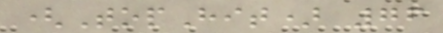(TopHit) 76
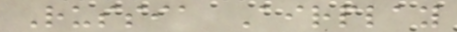Russia Airplay
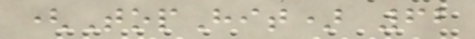(TopHit) 62
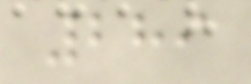289
